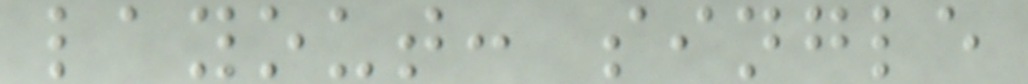layout: single
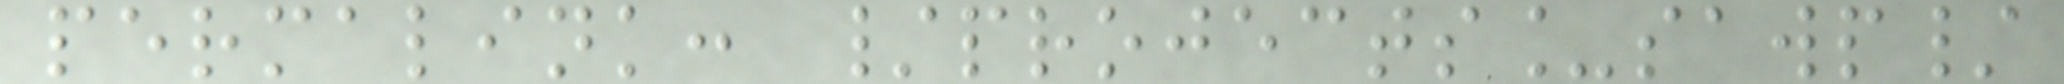permalink: /projects_sawp/
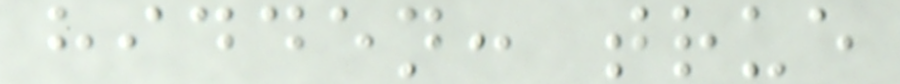hidden: true
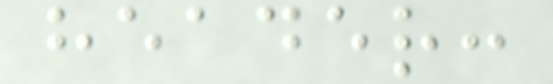header:
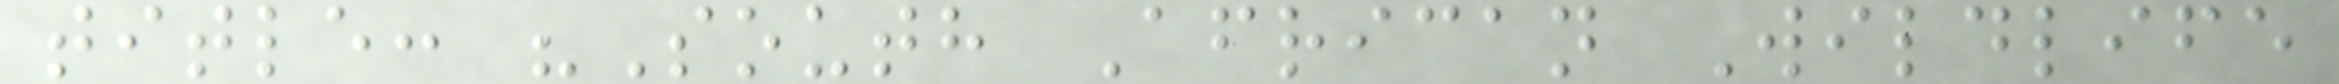title: "South African Wildlife
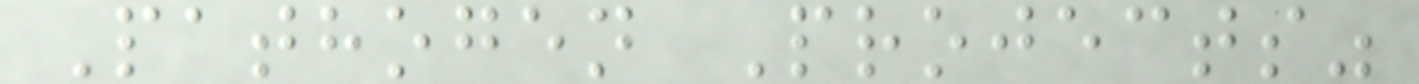Pathogen Projects"
